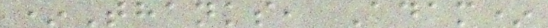*Thanks, Adam*
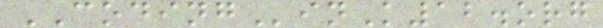CODINGinK12.org
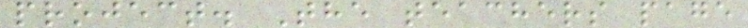project. The teachers page
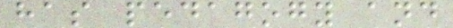has pedagogy and
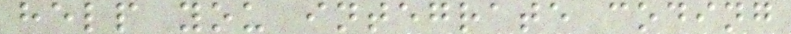help you integrate coding
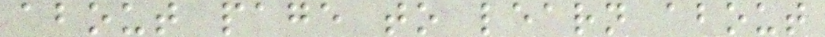about page to learn about
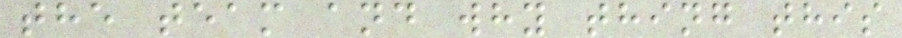the team and why thing this
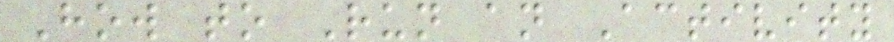How to Run an Activity
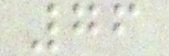76
